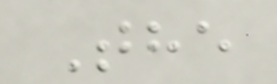The
